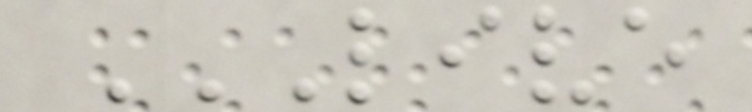LIVE
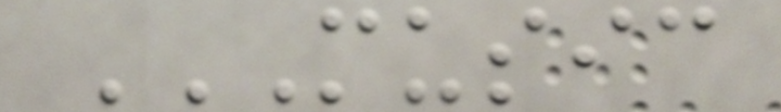MUSIC
